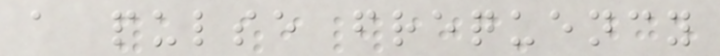a pulse frequency
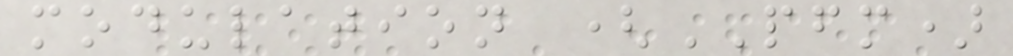modulation (PFM)
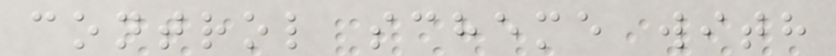control scheme with
